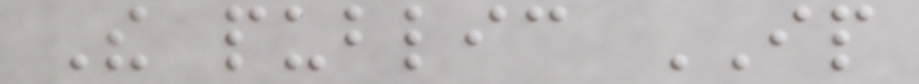The public IP
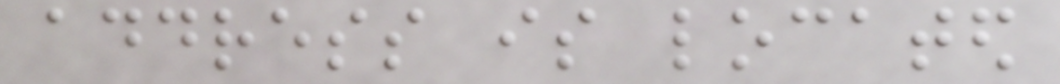address is located
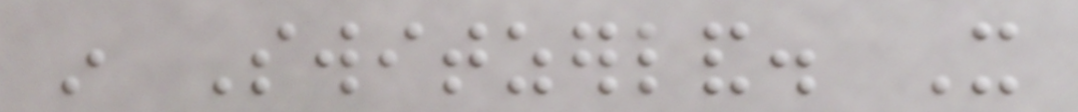in Switzerland. It
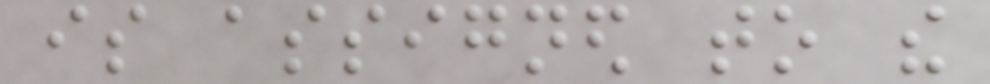is assigned to the
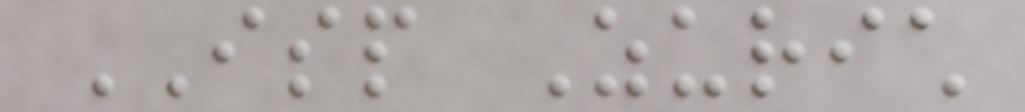ISP Zurich
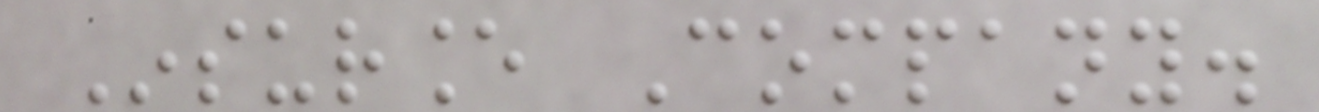Insurance Company.
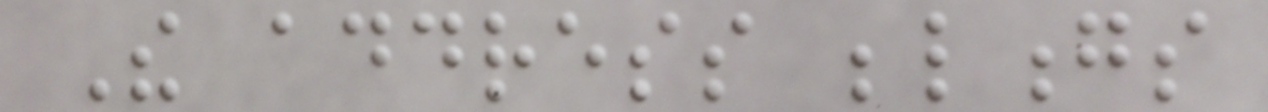The address belongs
